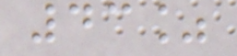43%
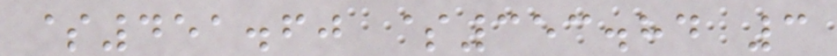$451.60 $353.84 3
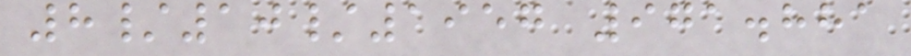8/10/1957 971.881
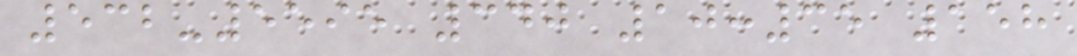532-5595 340 10:35 158
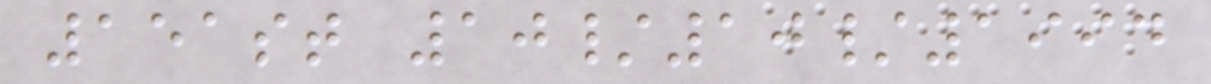151st 10/10/1994
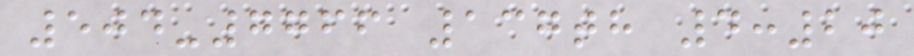504-7766 137th 4:20
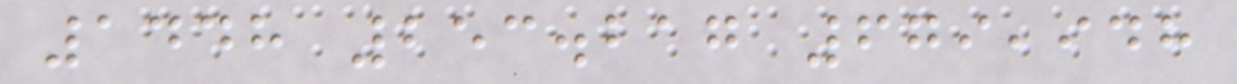1448 253.217 679,948
